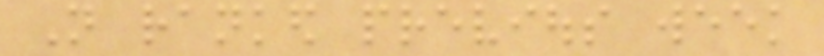Not ranked previous week
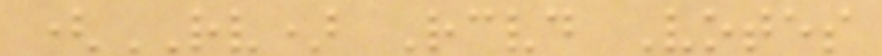(RV) Received Votes
